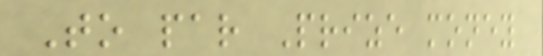To par Prize money
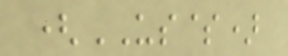(US$)
